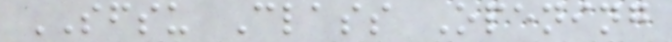SFSU Class Opening
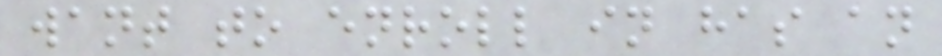want to enroll in has an
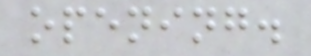opening.
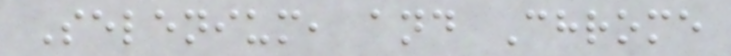Selenium, and Chrome
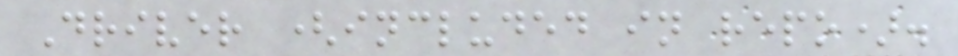Driver (included in repo).
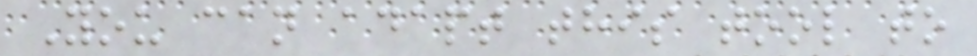You can adapt this tool to
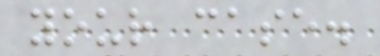your case.
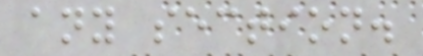any section.
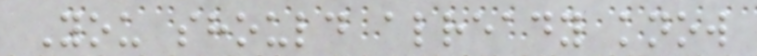You should already know
